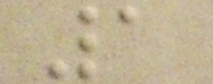1
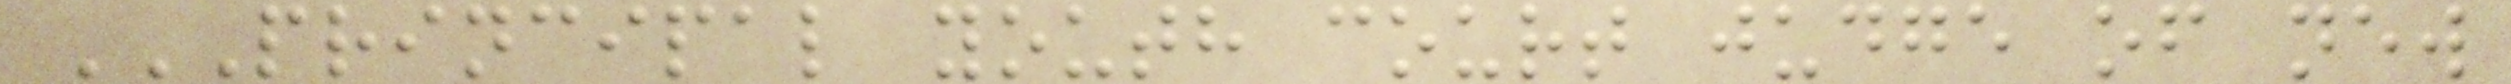PRINCIPAL YOUTH COURT JUDGE OF NEW
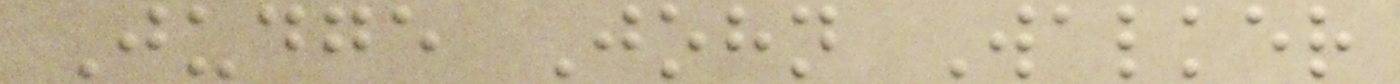Judge John Walker
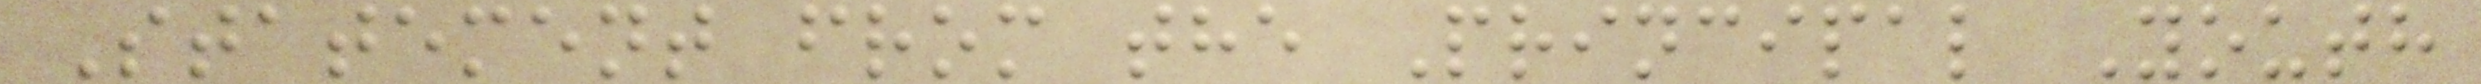Statement from the Principal Youth
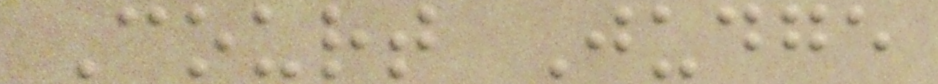Court Judge
